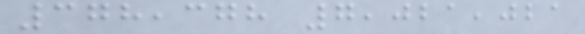378,378 7,021,021
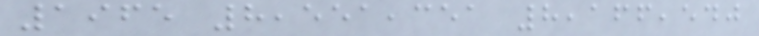1965 8,551,351 8,166,540
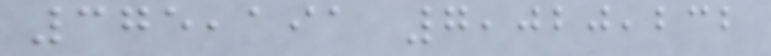375,191 7,020,232
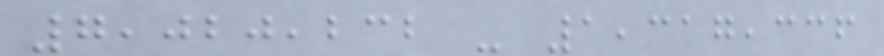7,020,232 - 1,317,336
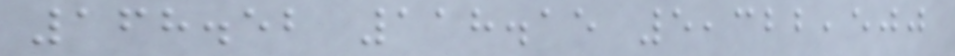168.52 118.15 5,322,500
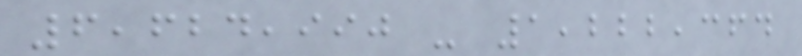6,624,990 - 1,222,364
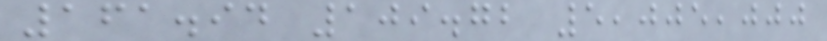161.94 109.72 5,005,000
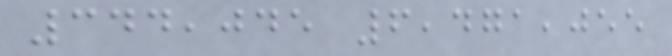344,045 6,471,055
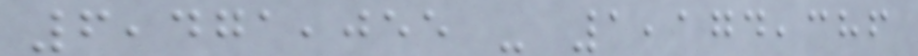6,471,055 - 1,174,386
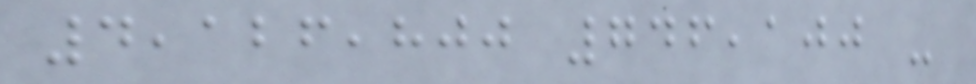4,126,800 746,100 -
